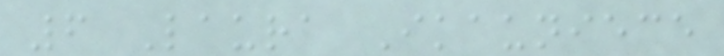6 Laura Ikauniece
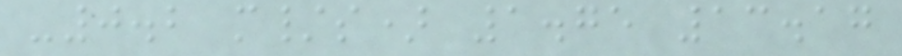-0.2 m/s) 1.75 13.17
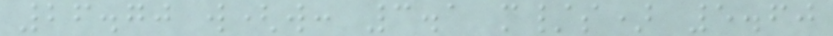26.70 w(w: 3.1 m/s) 5.60
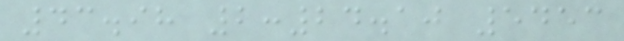43.98 2:24.10 5453
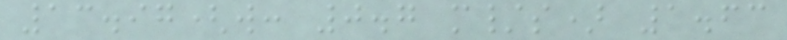13.97(w: 0.7 m/s) 1.63
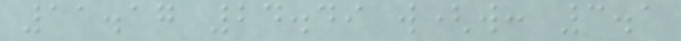11.17 24.49 w(w: 3.1
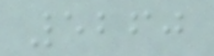5260
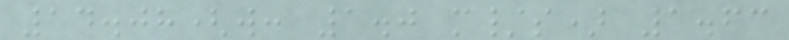14.08(w: 1.0 m/s) 1.63
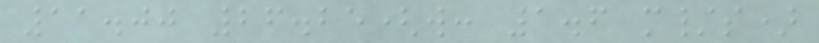11.00 26.25(w: 1.6 m/s)
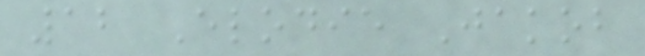12 Elodie Jakob
